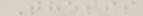Thesis
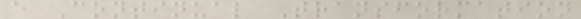a Continual Transformation
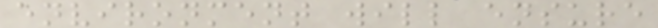environment will ensure
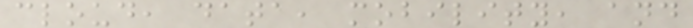cloud, data, mobility, and
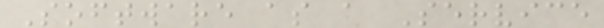Software as a Service
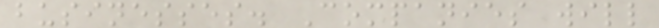businesses. Companies will
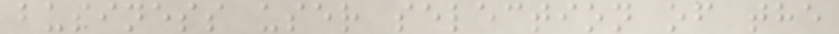business user selection of the
